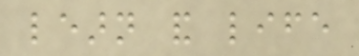learn and life
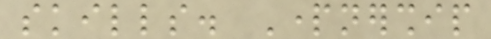skills. Partnership
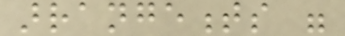arrangements were
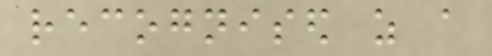recognised as a
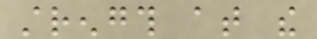strength at the
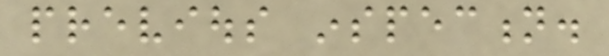previous inspection.
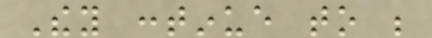They continue to be
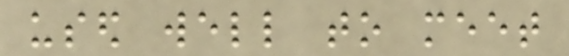used well to meet
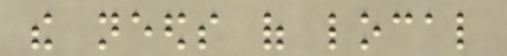the needs of local
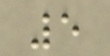5
